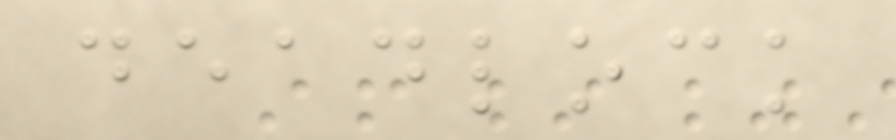deadlock
